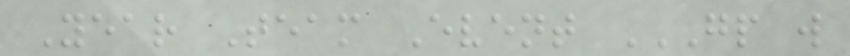Year Team Event GP W
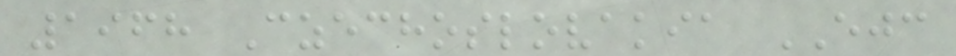1968 Czechoslovakia EJC
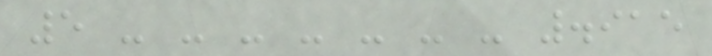5 - - - - - - - .915
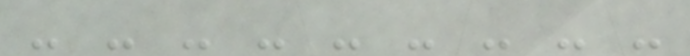- - - - - - - - -
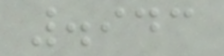.943
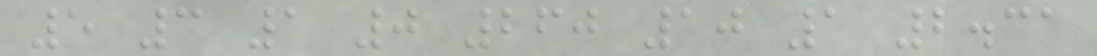5 3 1 0 260 10 1 2.31
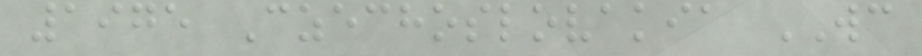1975 Czechoslovakia WC
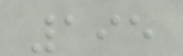195
